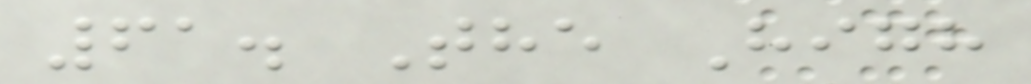61. The High
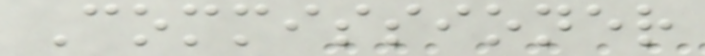Commissioner
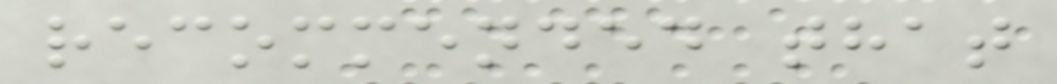recommended that
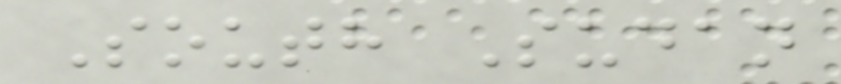South Sudan
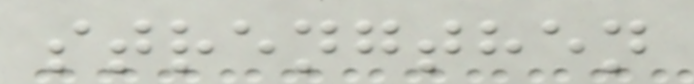strengthen
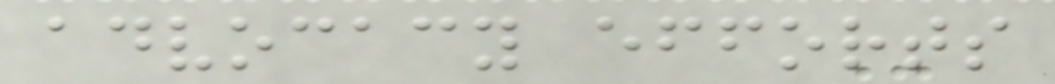advocacy efforts
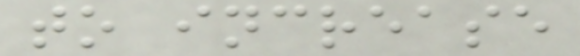to increase
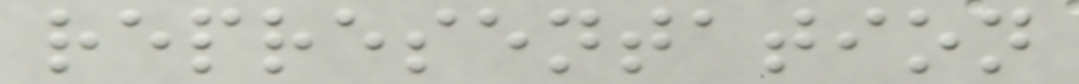representation
